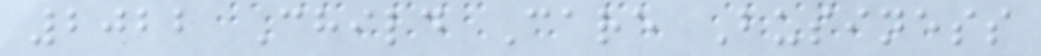2022 Child Care Business
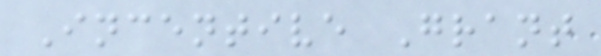Incentive Grant
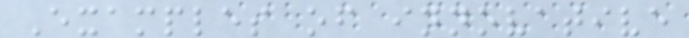Examples of innovative
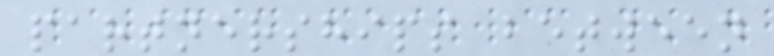partnerships between
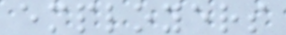employers
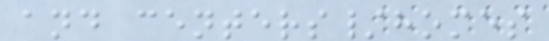and centers/homes
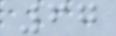67
